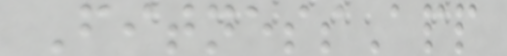FitnessApp
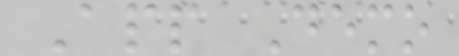App Demo
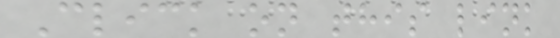Click on this link
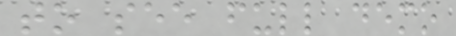to see full demo
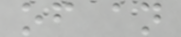of an
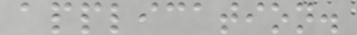application.
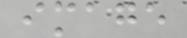image
